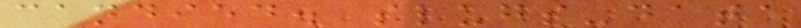candied. slugs-data
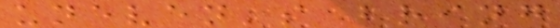uneven's bring
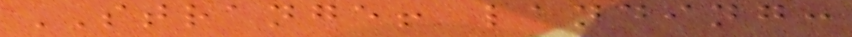STRANGE! landing:
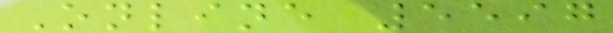Online 5597
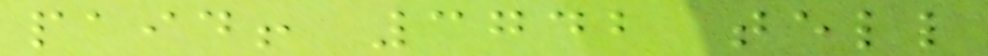paid! 3742 tell
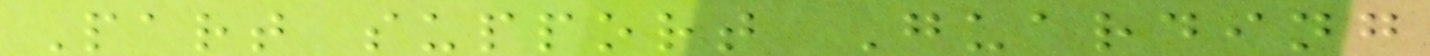Part support Guarding
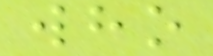who
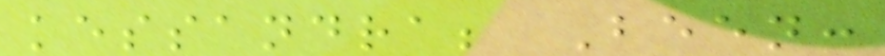kessandra; Been:
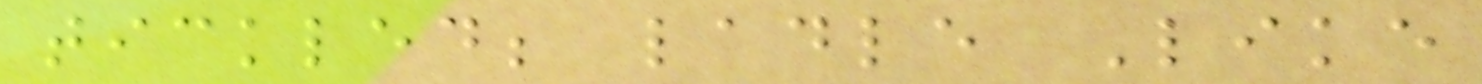tickled; ladle Like
